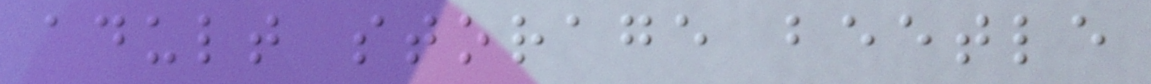adult storage beetle
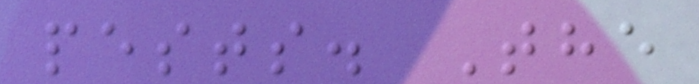pests. The
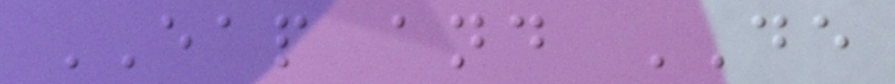EAP and DE
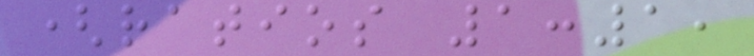(ratios 1:1,
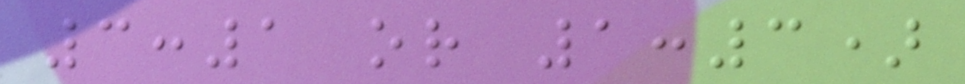3:1 or 1:3)
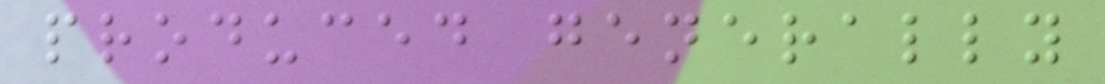produced generally
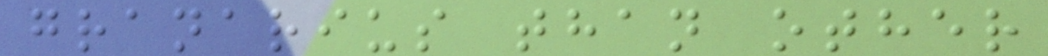granarius than other
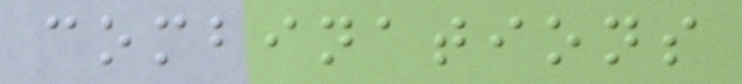combinations
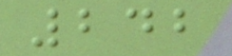242
